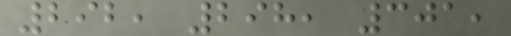292, 298, 301,
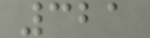321
